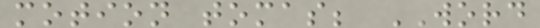motion tomas; WORD
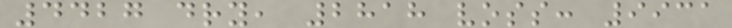4427 dry, 2818 voss: 9931
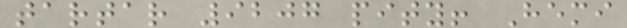tartar 9207 pity! Hemi
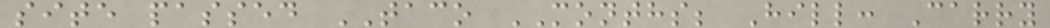site passed TACO MONTHS; Hill: Carry
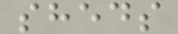sheds
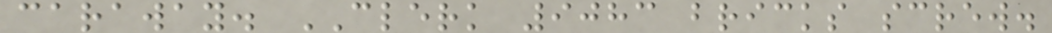caraway. CLERK 9083 bricks screw.
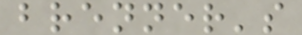brenner's
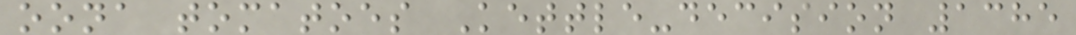oona tomatoes Kettle-decision 1385
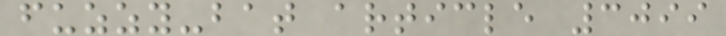fuzzy-bat article 3099
